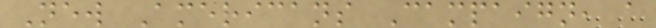New Americans Campaign, a
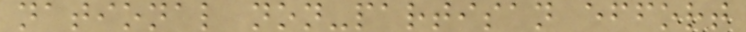national non-partisan effort
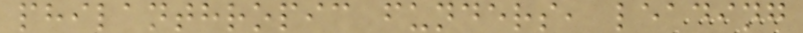philanthropic funders, leading
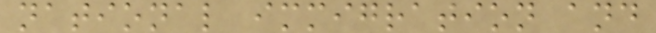national immigration and
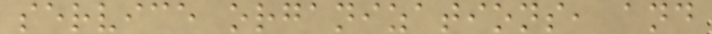service organizations, and
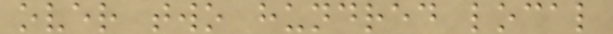over two hundred local
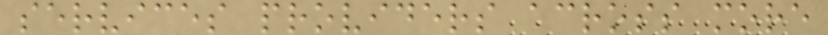services providers across more
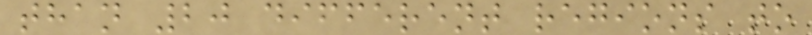than 20 different regions to
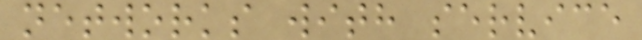networks with service
